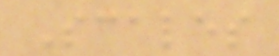Scales
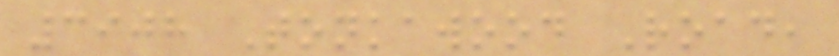3908 Tonkawood Road,
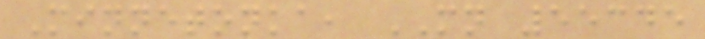Minnetonka, MN 55345
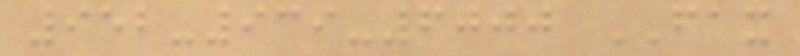952-939-6000 FAX
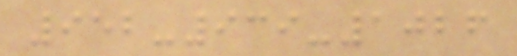952-939-1026
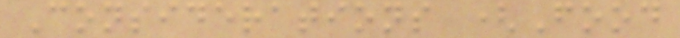Considerations (Food
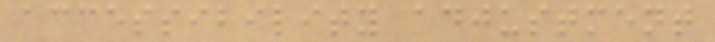accessibility adjustment
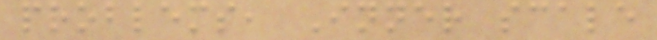problems, Inner scale
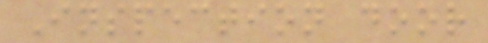Inspection door
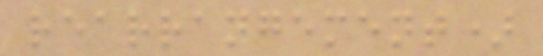rearrangement)
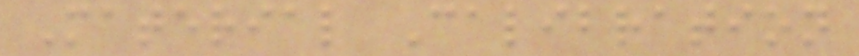Material Calibration
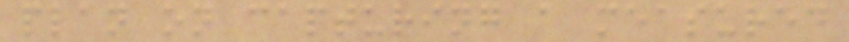plan on capturing a measured
